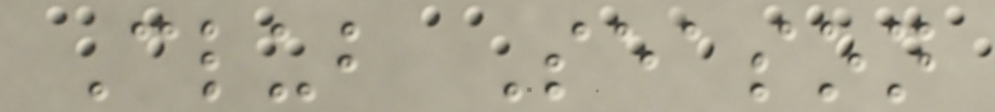Club Season
